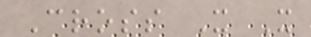Cross X X
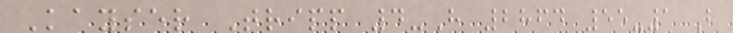Kayser Tripp 4-H 2864 55-1 B
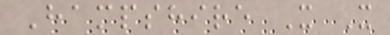Hampshire X X
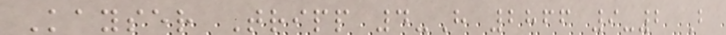Kayser Tripp 4-H 2866 9-2 B
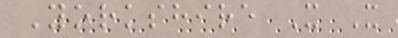Yorkshire X X
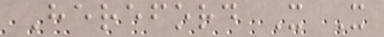Hereford X X
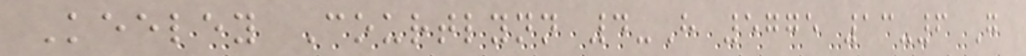Keeley Courtlynn 4-H 5775 13-6 G
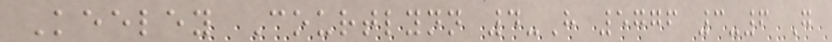Keeley Courtlynn 4-H 5776 3-6 G
